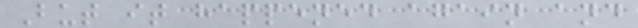But it happened again and
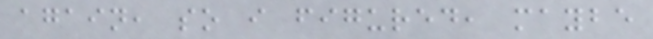again, so i figured, maybe
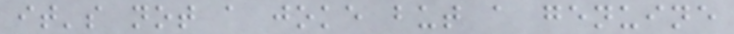it's not a joke but a genuine
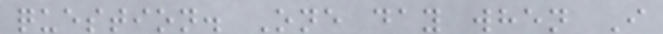question. One day when I
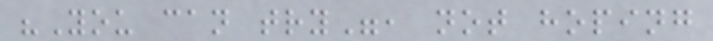"You can try", not hoping
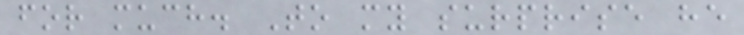for much. To my surprise he
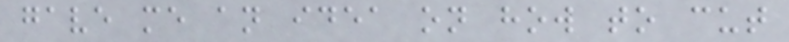gave me an idea on how to cut
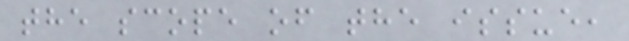the scope of the issue,
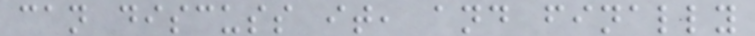can discuss it, and finally
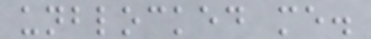unblocked me.
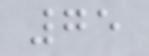75
